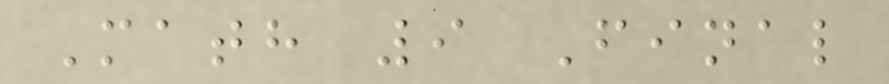Math 9 Final
